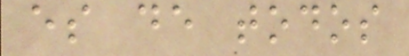es de todos
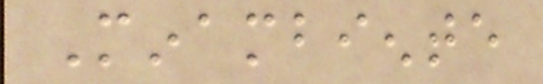Minambiente
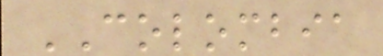COLOMBIA
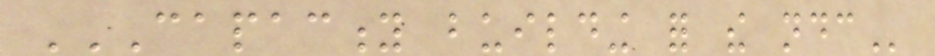CAPACITY BUILDING FOR THE NDC
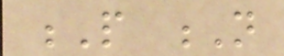P N
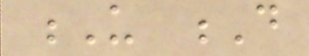U D
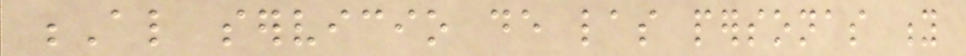Al servicio de las personas y
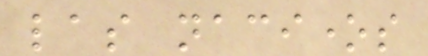las naciones
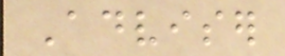Adviser
